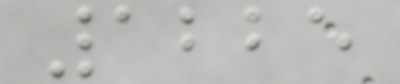1225
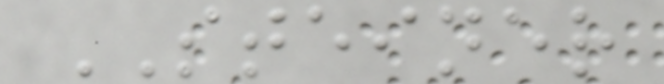STEINER
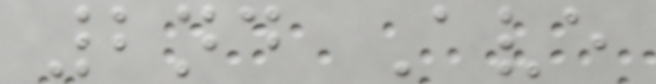2nd Ave
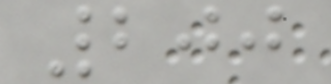200
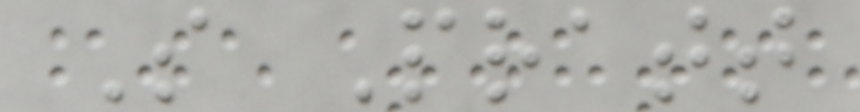S Pratt
